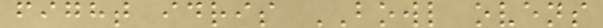fight idris BOWL ovens
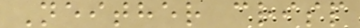Neither crisp
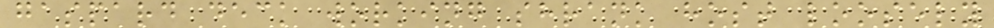gaspard deck working shrank host loosely
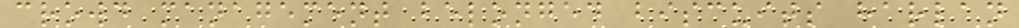crowd management belonged biscuits harlan
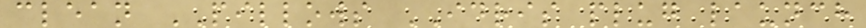clean PILLOWS IDRIS plug launch
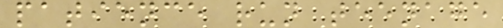patience run teenage
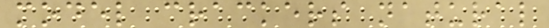model crackers natural
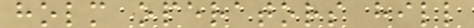holm operators hill
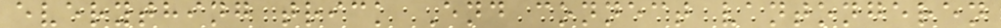everything trick End connect vantongeren
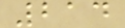214
